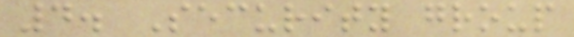4. Security group
